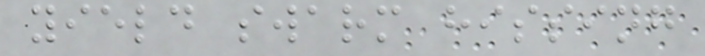yield swarm hissing
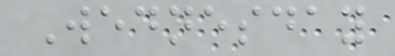Wednesday
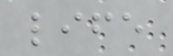life
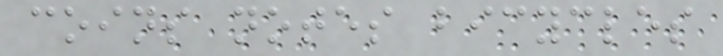coins notes bicycles
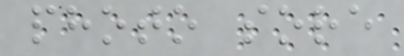photo sore
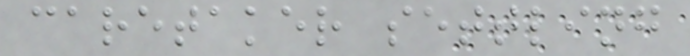caretaker settling
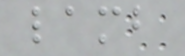lamb
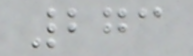273
